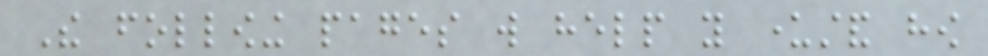The following pages will help you understand how
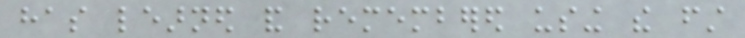has learned and remembered using the first
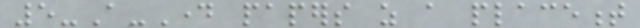5-A-Day papers as a placement
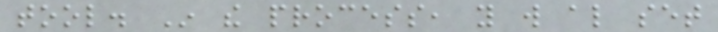tool. In the process, you will also set
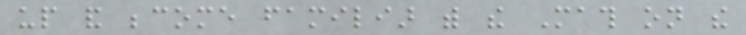up and become familiar with the Math on the
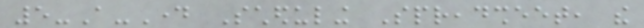5-A-Day Scheduling Spreadsheet, the
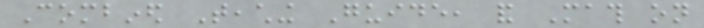Combined Teaching Guide, and Math on
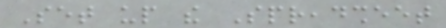Set up the Spreadsheet
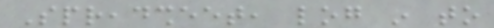Spreadsheet, log in to
